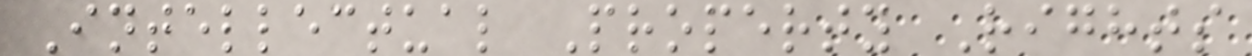Intellectual Property Rights
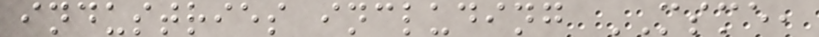industries including MSME,
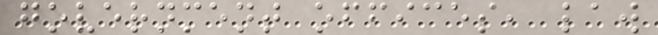government offices, law
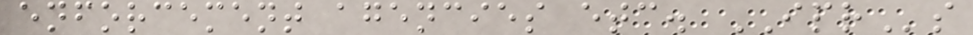enforcement agencies etc. IPRs
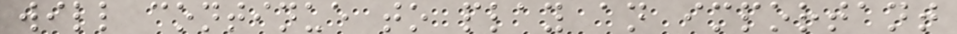will continue to play an important
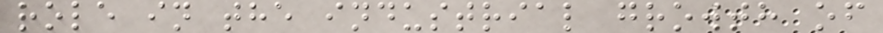role in the industrial growth of
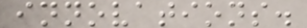innovations.
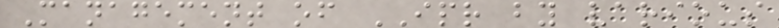Management of IPR by various
